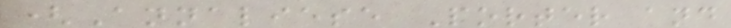(Annaliese Porter and
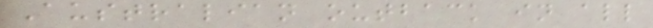Australian outback in all
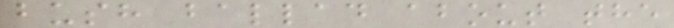bush ballad about the
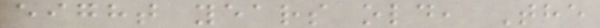eight years old, The
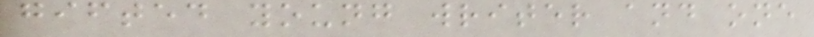gifted young writer and one
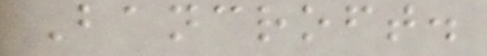Bancroft.
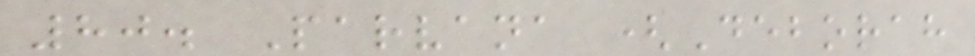80. Parvana (Deborah
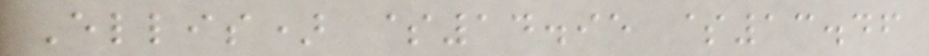Ellis) $14.95 $13.46
